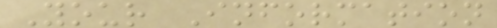Your Information
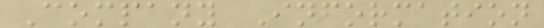Company Information
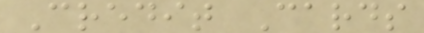Credit Cards
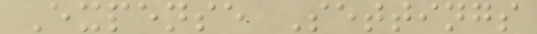Expense Settings
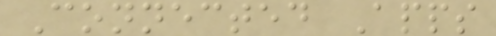Connected Apps
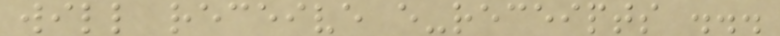will receive e-receipts ...
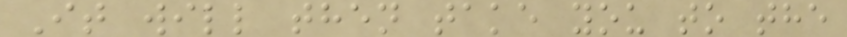It will then take you to the
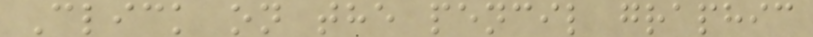Click on the pencil graphic
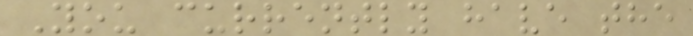You currently have the
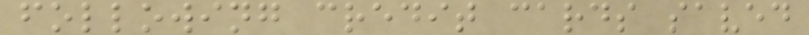following credit cards saved
